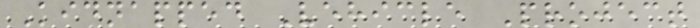Kidnapped Vehicle Project
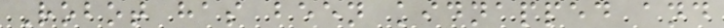Robot has been kidnapped and
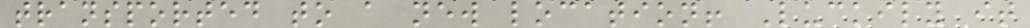transported to a new location! Luckily it
